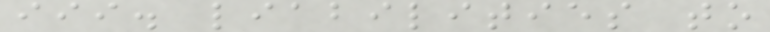iii. liabilities to
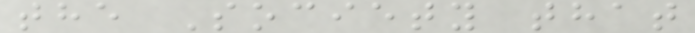the Society that
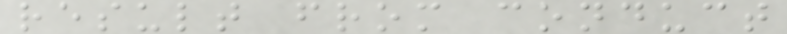result from conduct
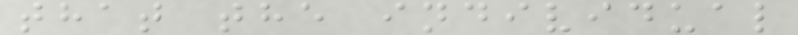that the individual
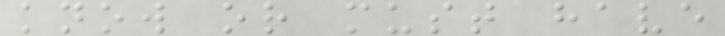know or must have
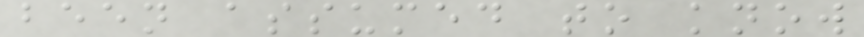been assumed to know
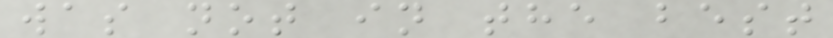was not in the best
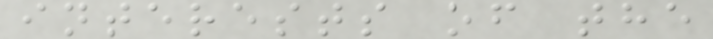interests of the
